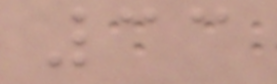33
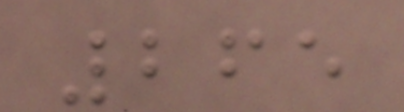265
